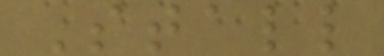Stall
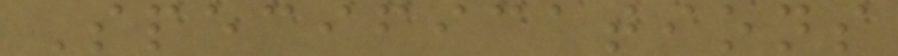Specifications
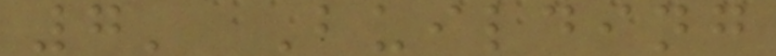7' Building
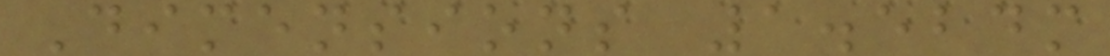Dimensions 1.524m
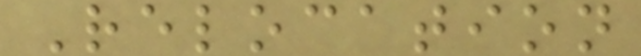Relocation
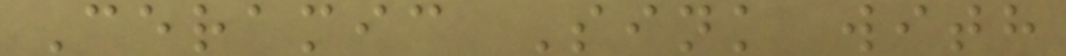Ceramic Sink with
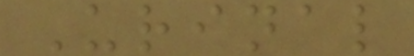Urinal
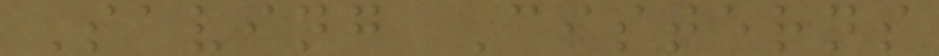Saving Cisterns
